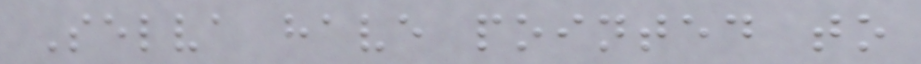Selva have pointed to
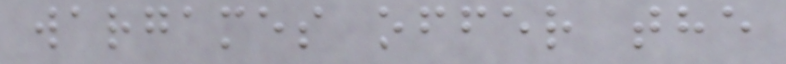wargames offer the
